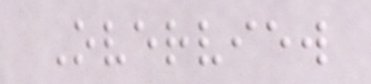Overview
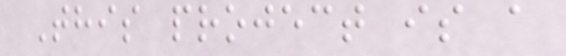This project is a
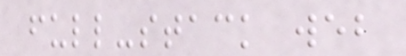full-stack web
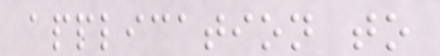application to
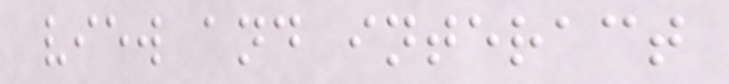view and interact
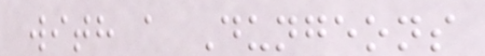with a Dungeons
